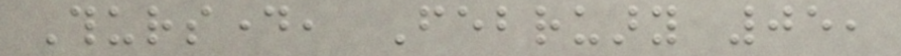Thursday, February 05,
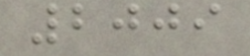2009
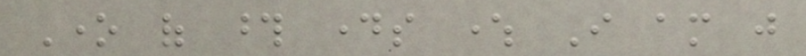One of those days where I am just
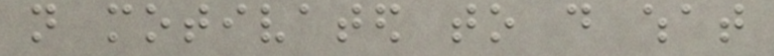not motivated to do what
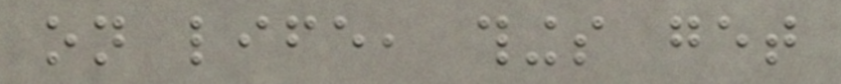on life, things get
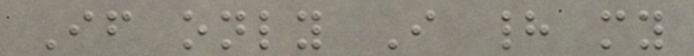If only I had my
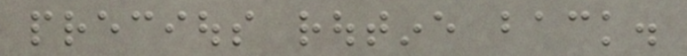precious routine back.
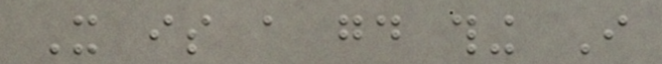It is a good thing I
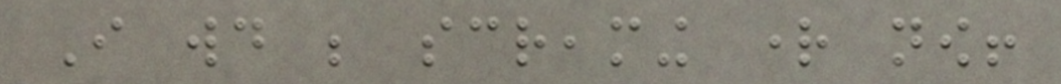I would be screaming right now!
